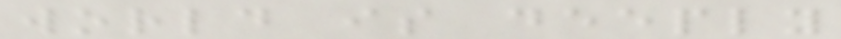world is deeply
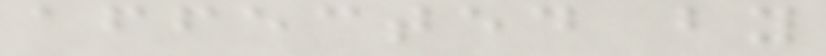affected by
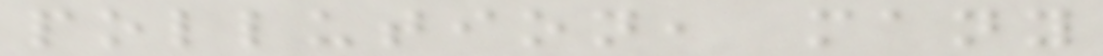pollution, many
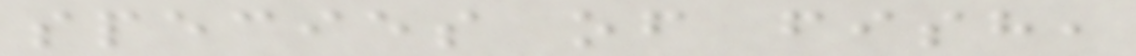species of fish,
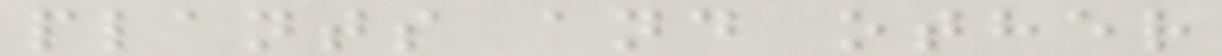plants and other
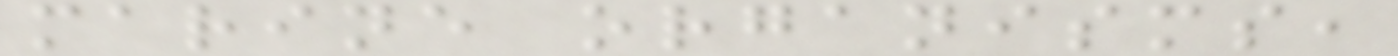marine organisms,
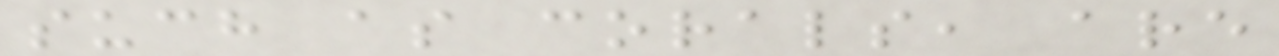such as corals, are
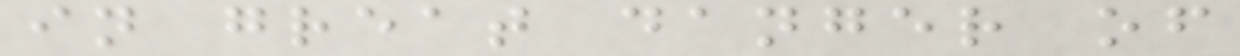in great danger of
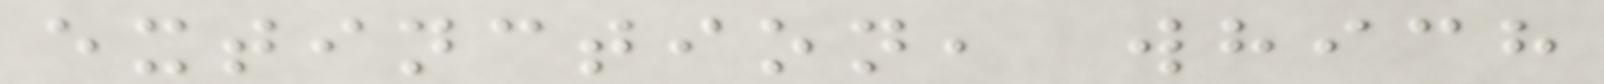extinction, which
